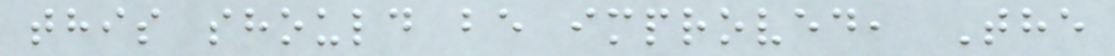this should be improved, The
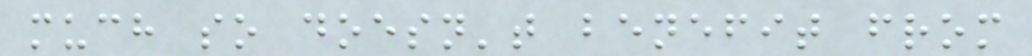much so doesn't benefit from
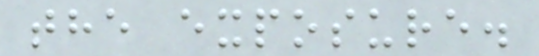the exposure.
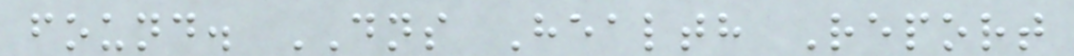found. DNS Health Report
